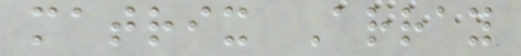matrix Array
